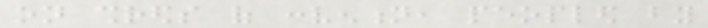on shreds of convention, peopled by
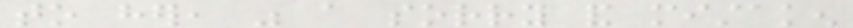to her, was a sorry and mistaken
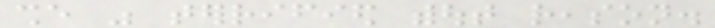she was terrified without reason.
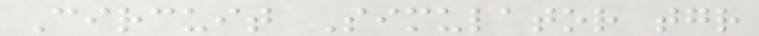Circuit Simulator together
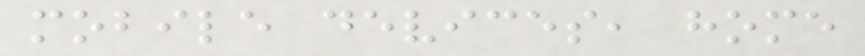mobile devices, home
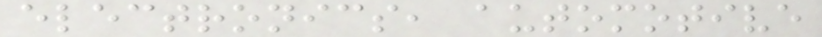electronics, automotive
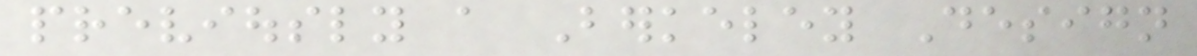previously a Berkeley Design
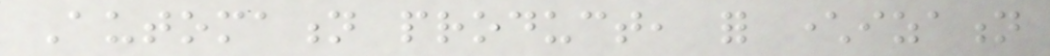Automation product, for characterization
